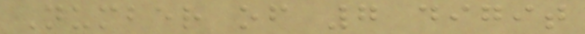Number of 7 digit
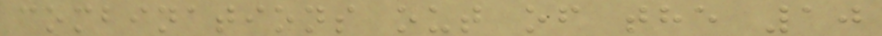combinations out of the 10
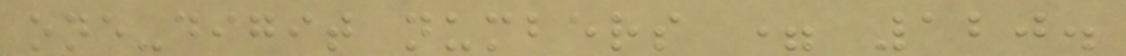one-digit numbers = 120.
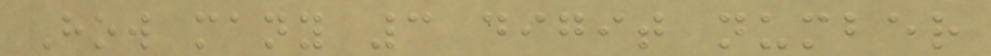How many 3 digit number
